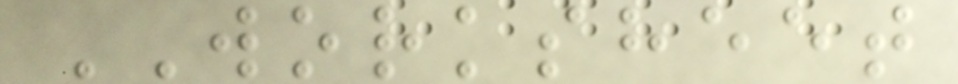WORKSHEET
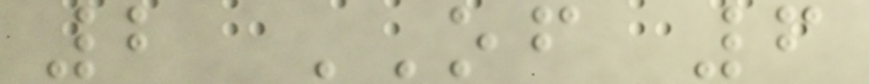2 OF 6
